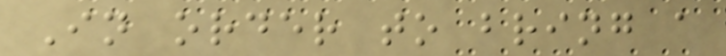In order to bring a
